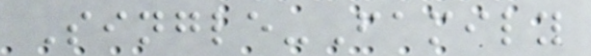Single-Family
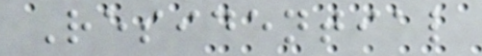Residential
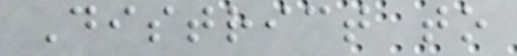District to
